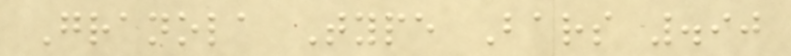Granola Type Bars .90
